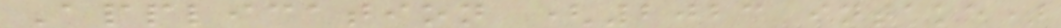Application (2023 intake)
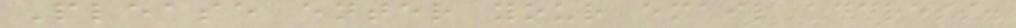Please enter your email address.
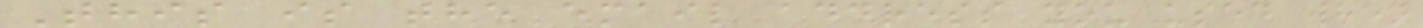This is the email address you used when
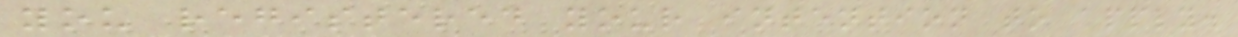you registered your intention to apply.
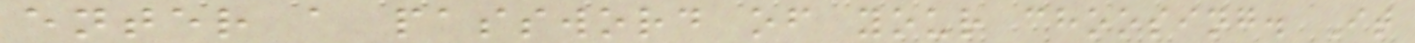enter a password of your choosing. It
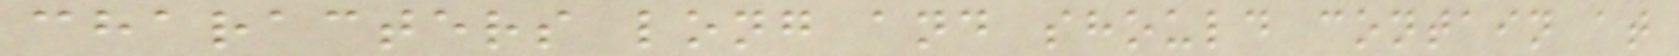characters long and should contain at
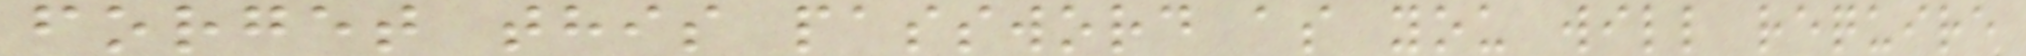forget this password as you will require
